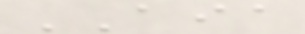AIA
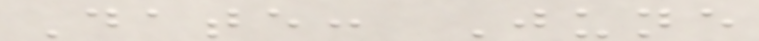Date: June
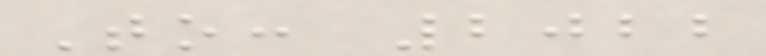To: 2022
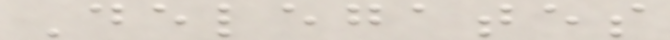Delegates
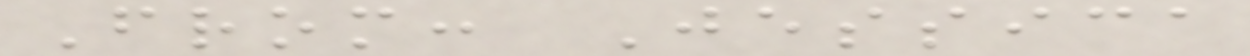From: Jessica
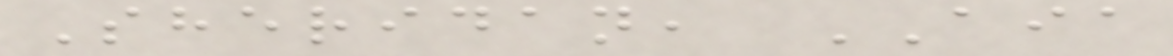Sheridan, AIA
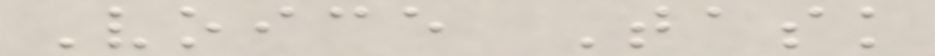Voice Task
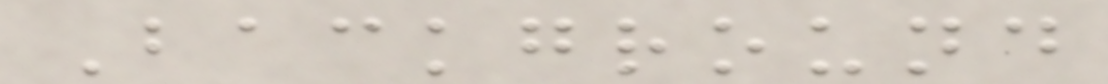Background
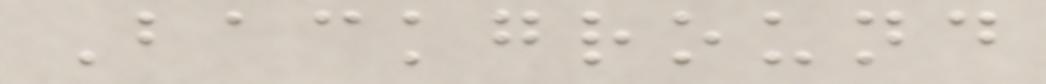Background
